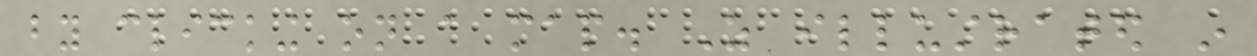by clicking on a map. As illustrated in
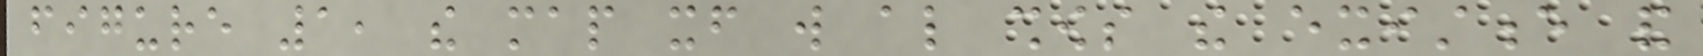figure 1, the map itself will also shows the existence and
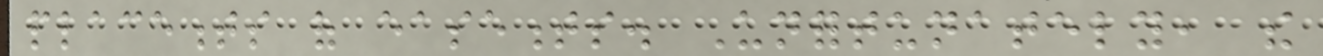placements of easements. Unfortunately, the
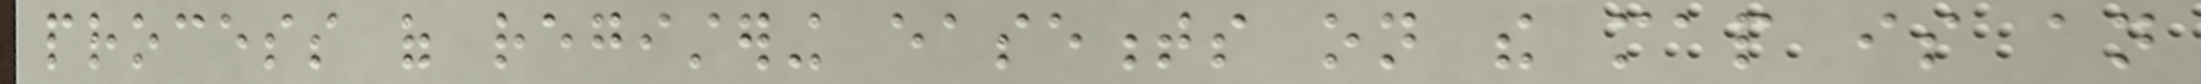process of registering easements on the map is an
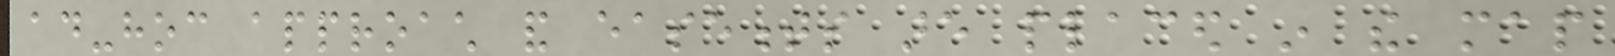ad-hoc approach and easements are placed in the map
